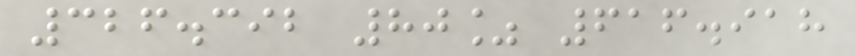326.392 80% 616.918
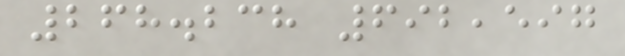268.238 692,597
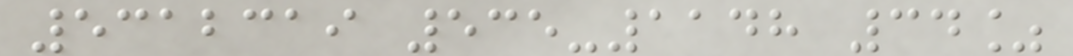5312319 535-1148 34%
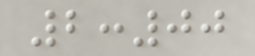2:00
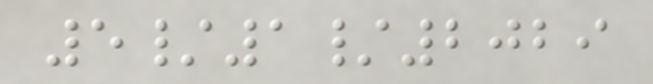5/1/2029
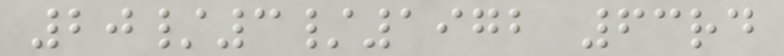20/3/1972 63rd
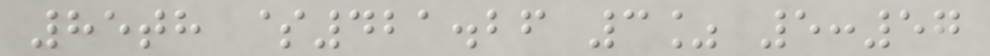85th $421.26 3% 5:57
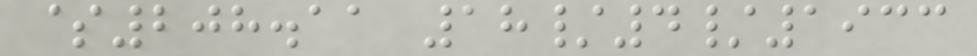$208.11 18/4/1933
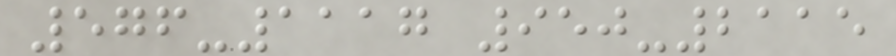576-1117 950-2115
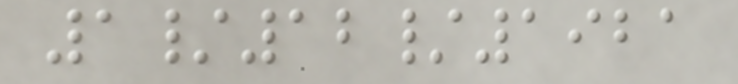1/12/1921
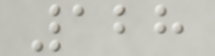128
